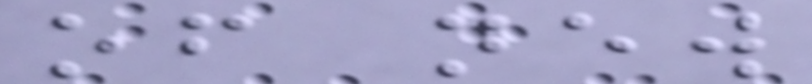of new
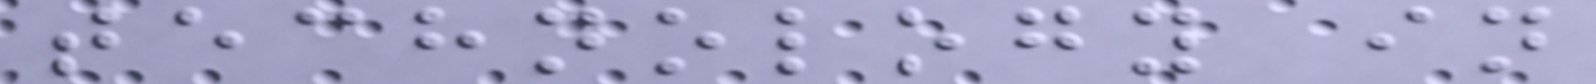technology in
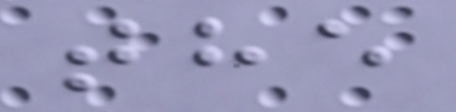the
